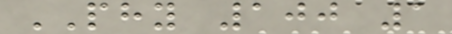PHY 100 1
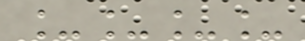____
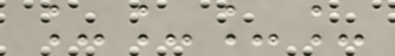____
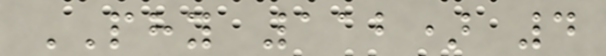PHY 112) 4
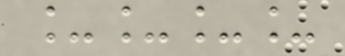____
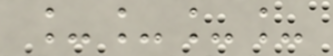____
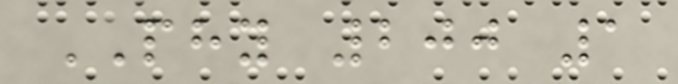PHY 200 1
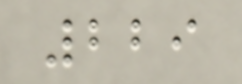229
